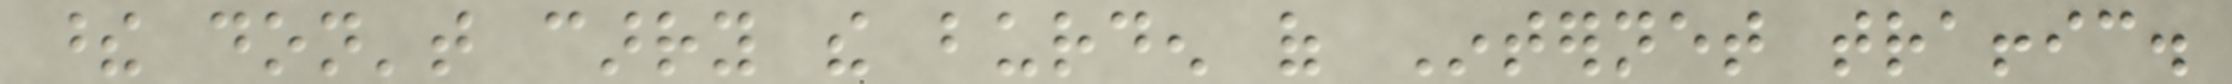these don't carry the burden of Internet traffic.
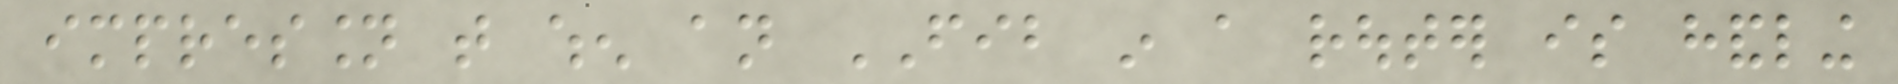impression that when an FIB in a router is handling
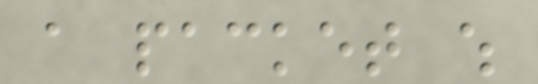a packet which
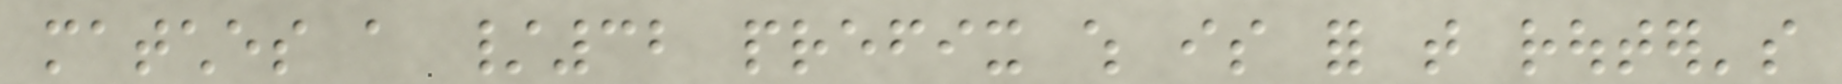matches a /32 prefix which is for that router's
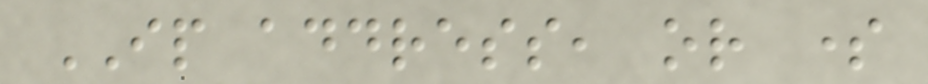IP address, or some
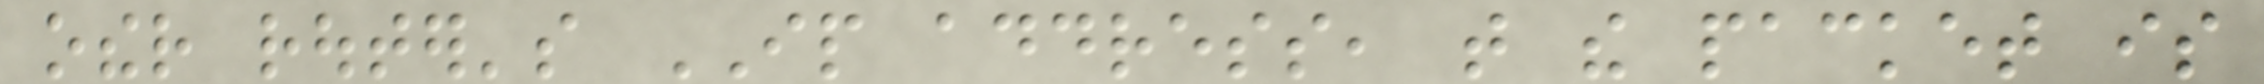other router's IP address, that the packet is
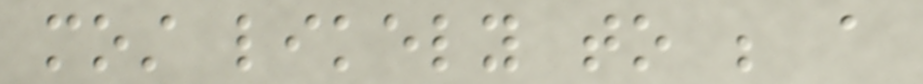most likely to be a
